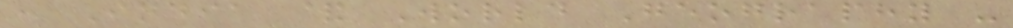: India & World Geography -
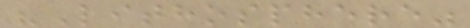"Lithosphere"
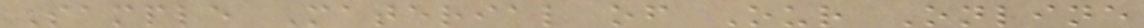Sample Material of Our Online
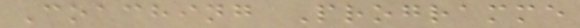Coaching Programme
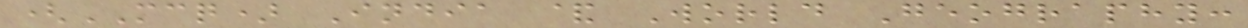(MCQ) India & World Geography:
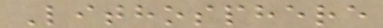Lithosphere
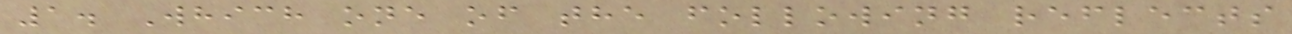1. Which one of the following reflects
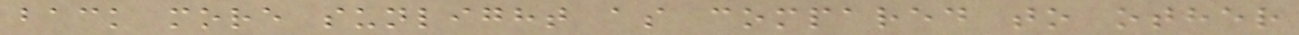back more sunlight as compared to other
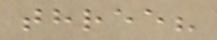three?
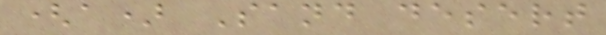(a) Sand desert
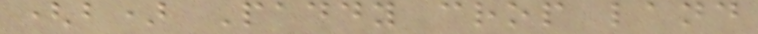(b) Paddy crop land
